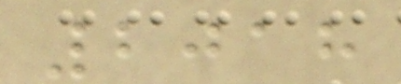2018
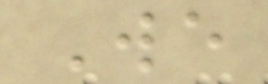We
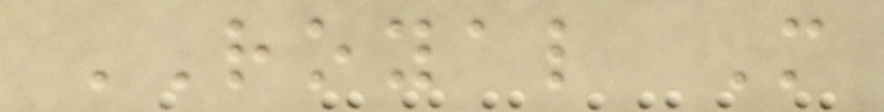ROYAL M
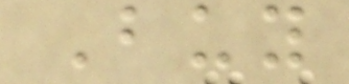Buy
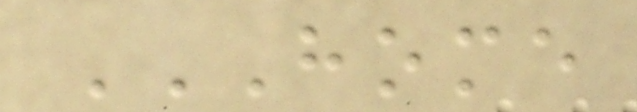HOME
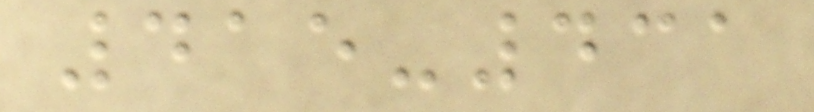415-431
